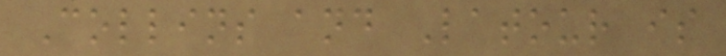Collins and Latour is
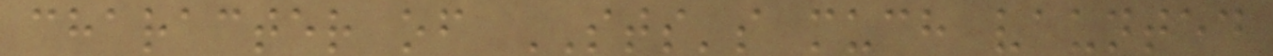character of STS's much vaunted
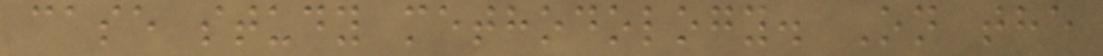case study methodology. On the
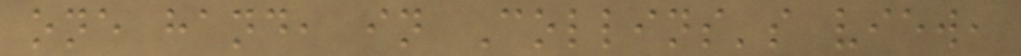one hand, in Collins's view,
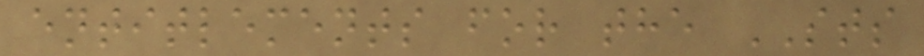entitlements for the STS
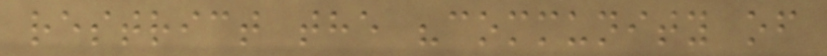restrict the "community of
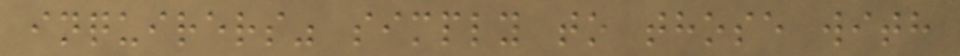inquirers" simply to those with
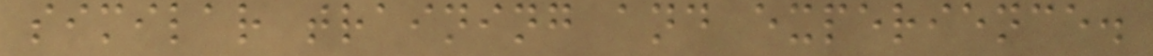similar training and experience.
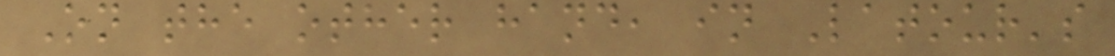On the other hand, in Latour's
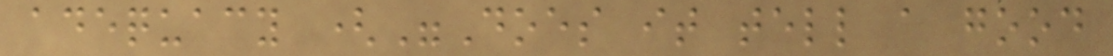adequacy ("Does it tell a good
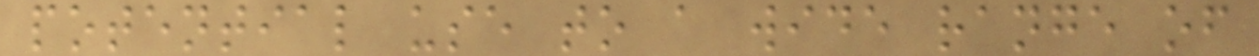potential use to a wide range of
